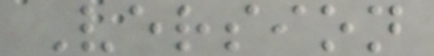Version
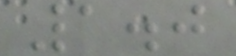1.0
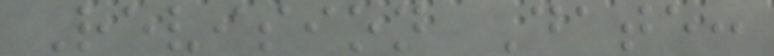Revision Date:
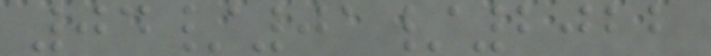04/01/2022
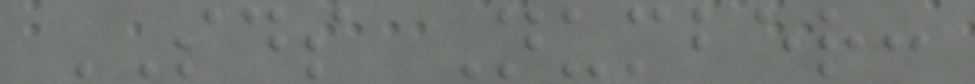SDS Number:
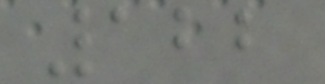122
